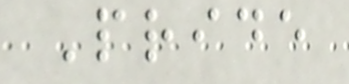Pride
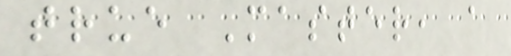true Master, a
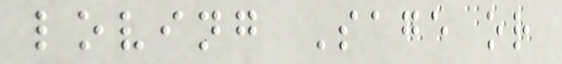loving Sage or
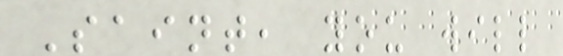Saint, you will
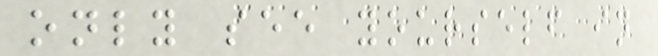only see yourself in
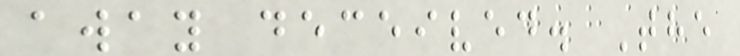away deceived. The
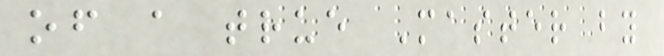of a true Master by
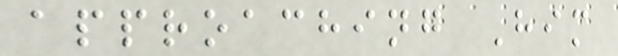approaching Him
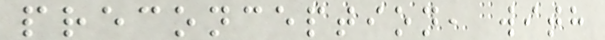preconception, with
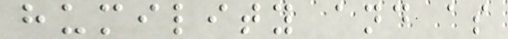humility and as
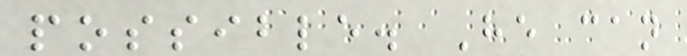possible. He can
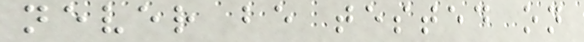never be tested on
